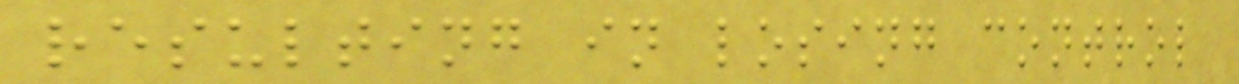resulting in losing control
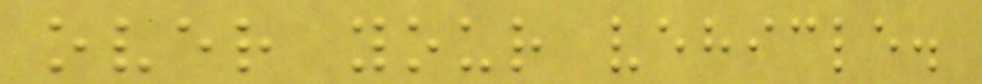over your vehicle.
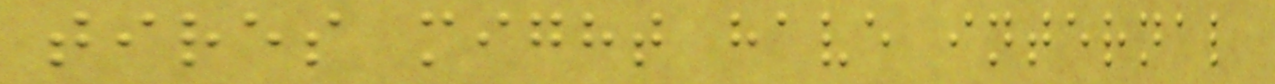tires might have internal
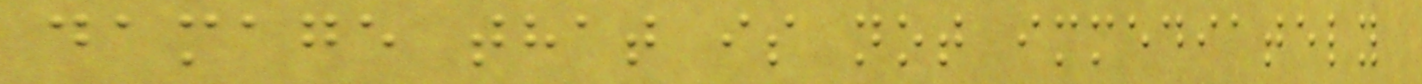damage that is not immediately
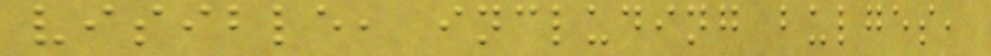visible, including bulges,
